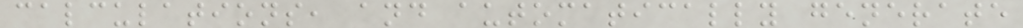calculations, and automatically generate
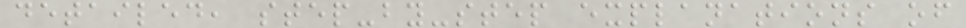detailed, step-by-step explanations of
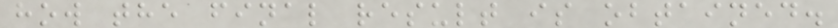how the final result is obtained.
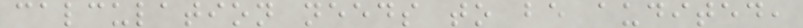calculation needs to be audited,
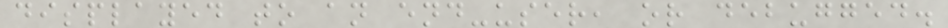displayed to an end-user, or debugged.
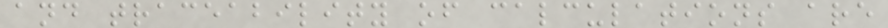and traceability of calculations are
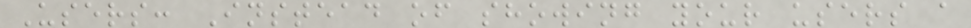Users: Instead of showing your users a
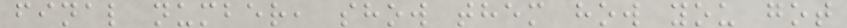final number, show them how you got
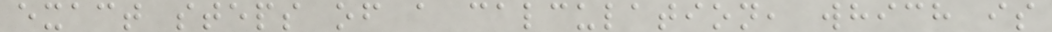exact steps of a calculation, which is
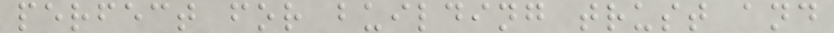perfect for building trust and
